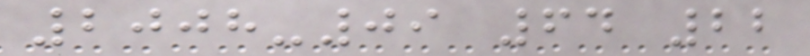2008-09 64 22
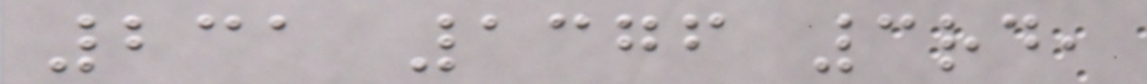231 1376 3rd,
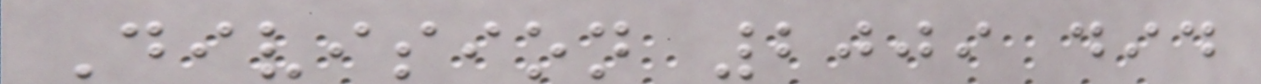Division 2009 did
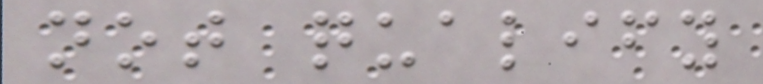not qualify
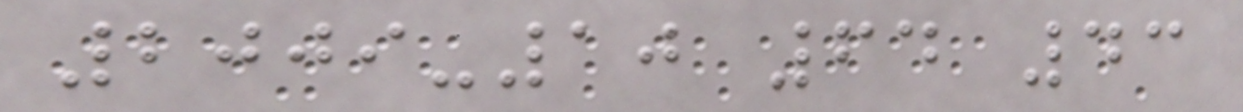2009-10 64 43
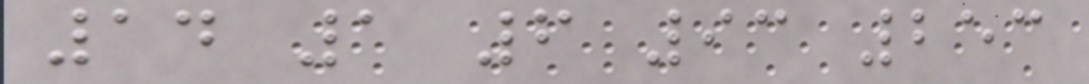14 1 6 93 253
